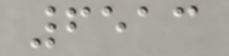6513
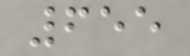655
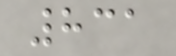831
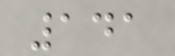141
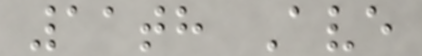11th Ave
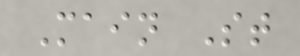Main St
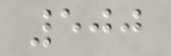500
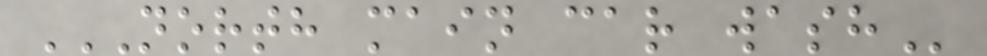NORTH MAIN CAR WASH
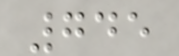745
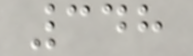348
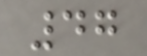47
